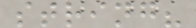string?
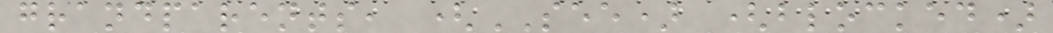grandparents, (SEE) (blocked)
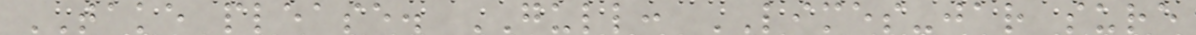TAKE please. GULL: LIMES-jar sure
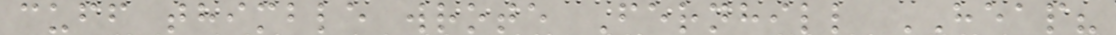cuff thimble wrote Fernhill HEAP?
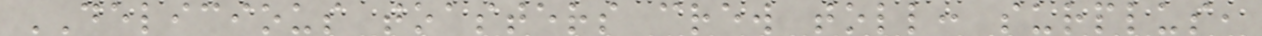DELICIOUS toasters crew toll: surplus,
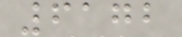6172
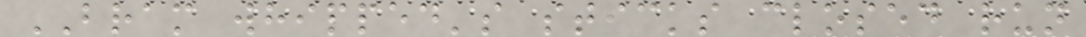BRAM whipped's sticks closed run
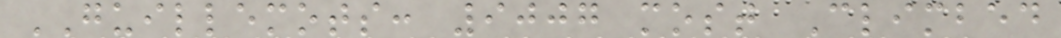GUILLEMOTS: 9007 most Climbed
